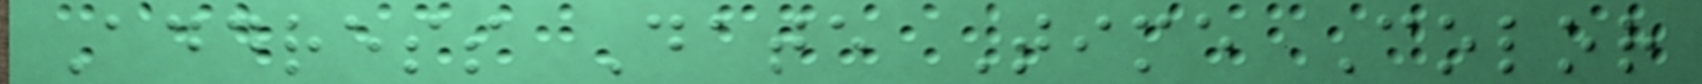Address Date Time Color
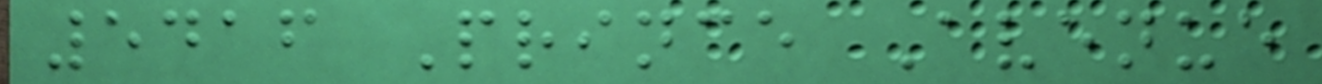5416 Prince Avenue
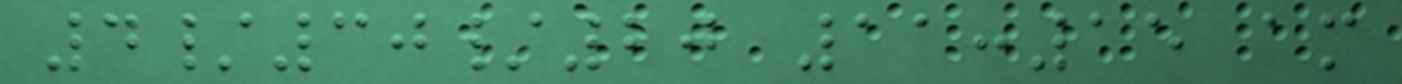4/30/20 11:15 am
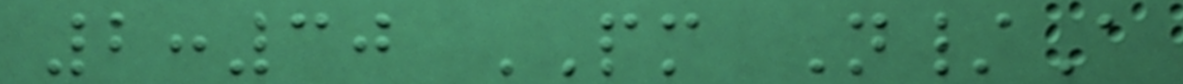2:30 PM N/A
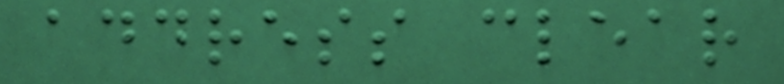address clear
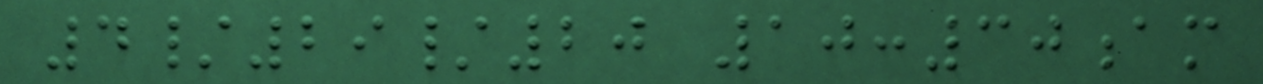4/29/20 10:30am
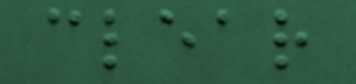clear
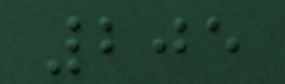205
